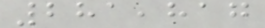281,817
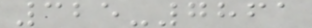325-7861
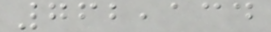762,134
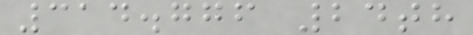314.776 24th
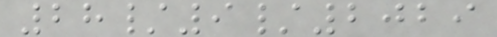28/9/2029
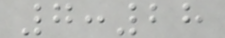7:28
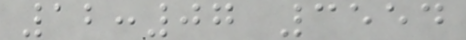12:07 3554
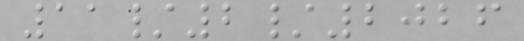11/2/2026
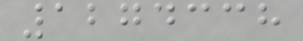1274338
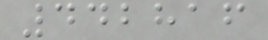442816
